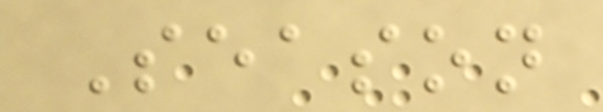Season
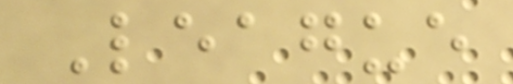League
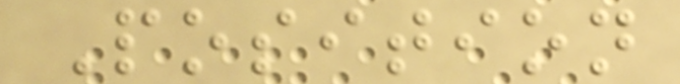Position
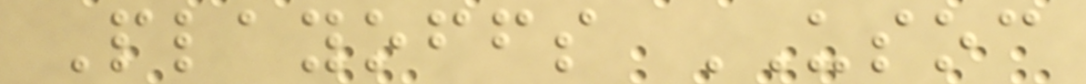Playoffs USOC
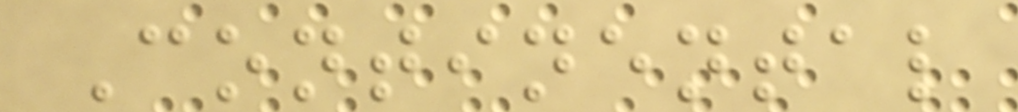Continental
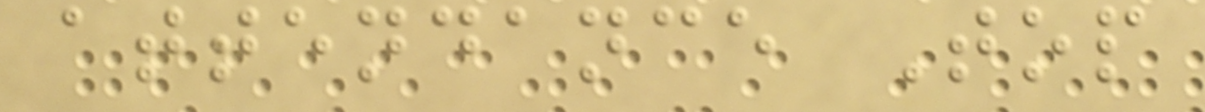attendance Top
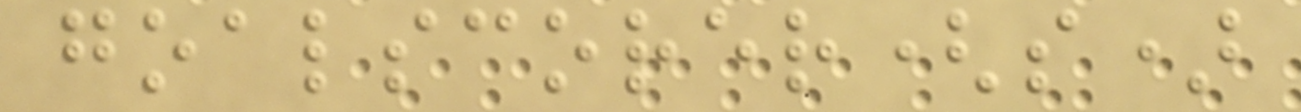goalscorer(s)
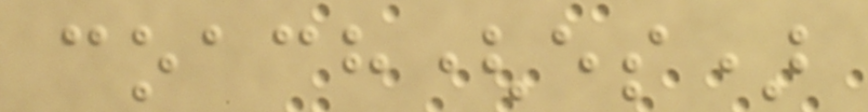coach(es)
